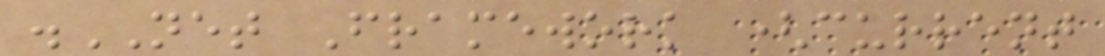.NET Framework (current
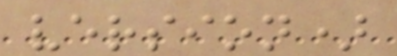version)
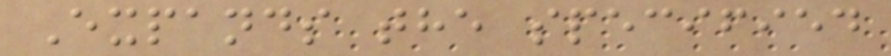Expands the specified
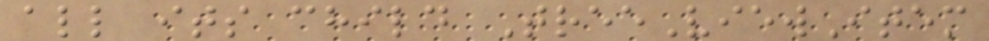all its child TreeViewItem
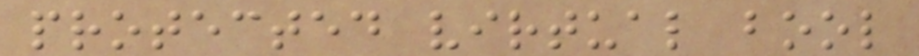protected virtual bool
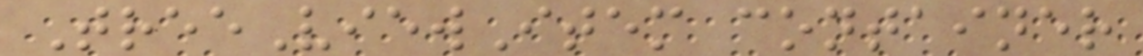TreeViewItem container
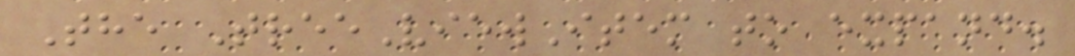The TreeViewItem to expand.
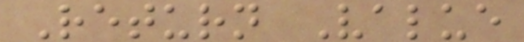Return Value
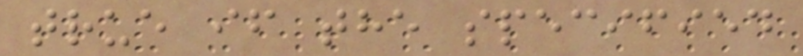true if the specified
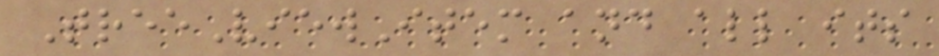TreeViewItem and all its
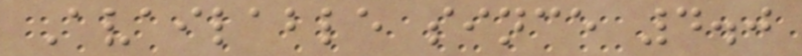Available since 4.0
